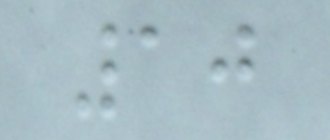10
